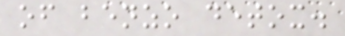of benzo detox.
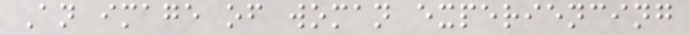An image of woman experiencing
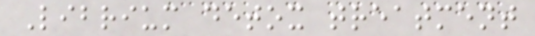Librium detox treatment
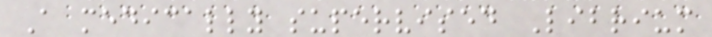A medically supervised Librium
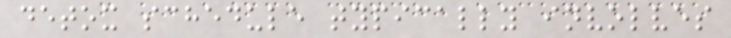detox schedule typically involves
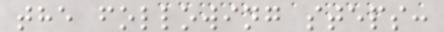the following steps:
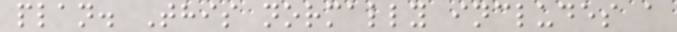plan. This normally includes a
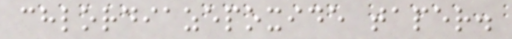chlordiazepoxide taper.
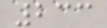233
